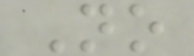No
